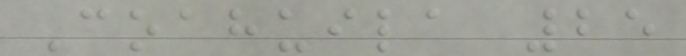Coahuila 25
